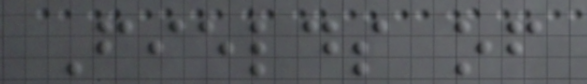Fields of
